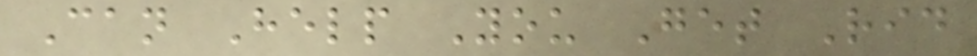Can Help You Get Rid
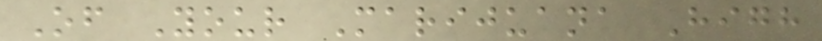Of Your Marijuana High
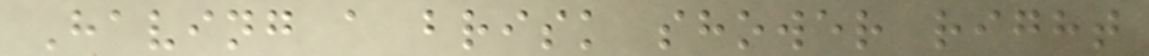Having a brisk shower right
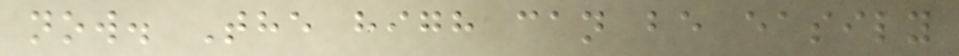now. The high can be easily
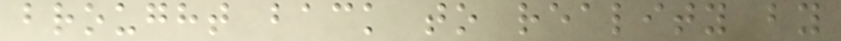brought back to reality by
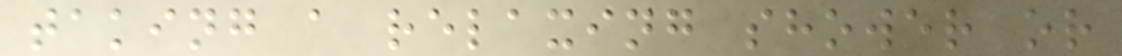taking a relaxing shower or
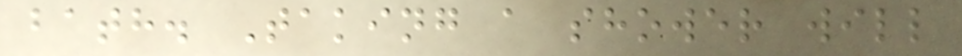bath. Taking a shower will
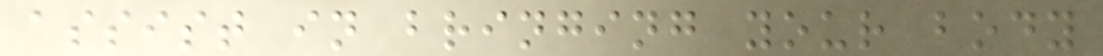assist in bringing your body
